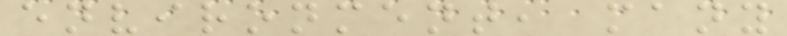environment, many
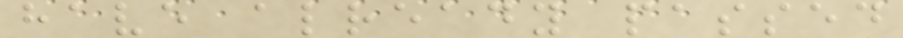have already passed
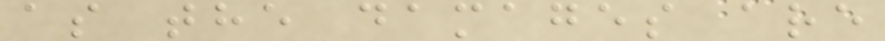as the damages are
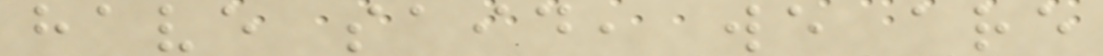have said, we are
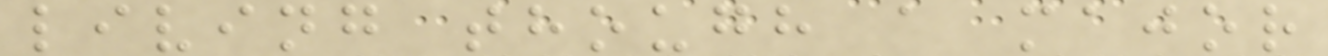living though a major
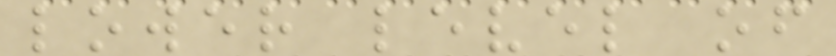lower level of
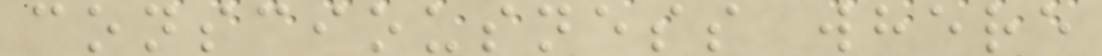consciousness where
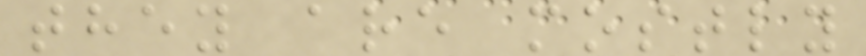they are mostly
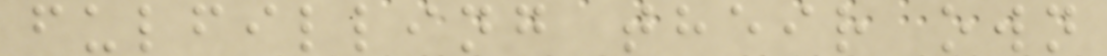fulfilling their own
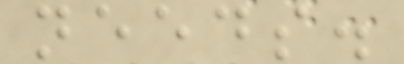needs.
